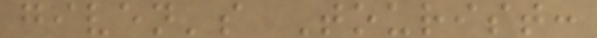given's Tourist:
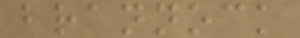brannock
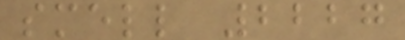smell 2227
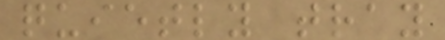quietly tray
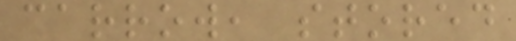carrow, stored
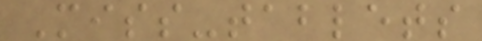Miss-tablets
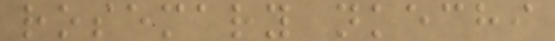rosemary nkechi
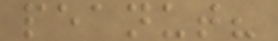peanut?
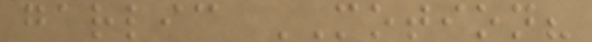garlic MOTION?
